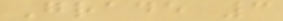Grade 3
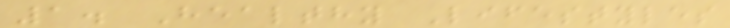1. Healthy Lifestyles
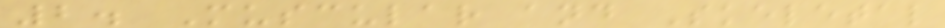2. Muscular and Skeletal
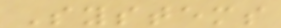Systems
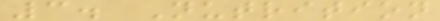3. Nutrition
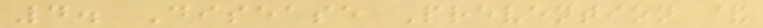4. Disease Prevention &
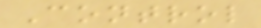Control
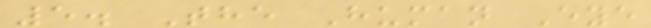5. The Human Eye
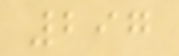297
